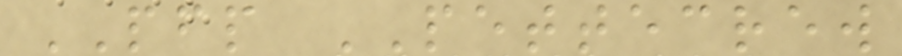PFP PETTECREW
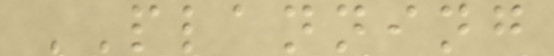PLANNING
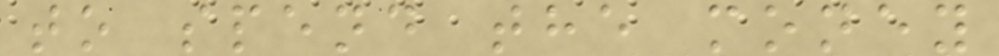to spend the money
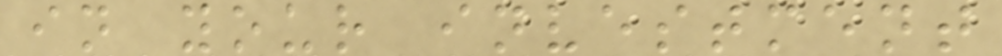in your investment
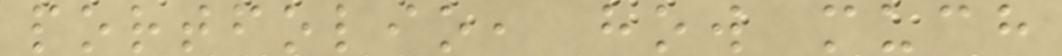portfolio, how much
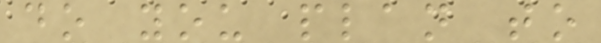do you plan to
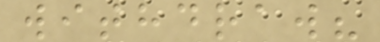withdraw?
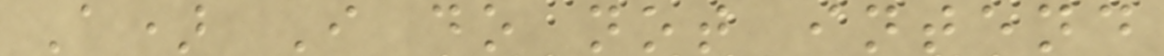A) I do not intend
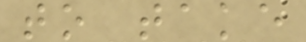to take
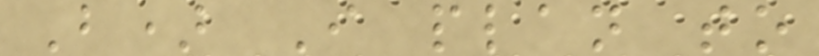B) I plan to
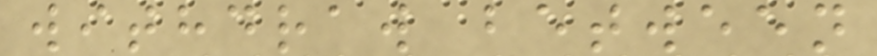withdraw between
